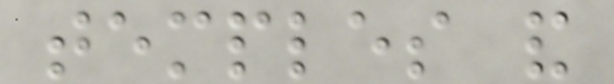temples and
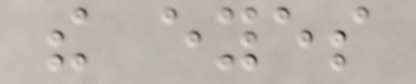the eyes
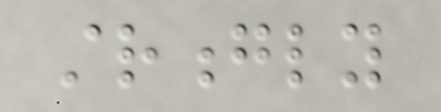strongly
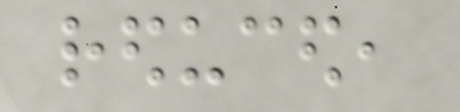reduced,
